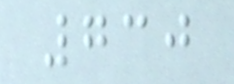730
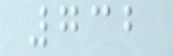732
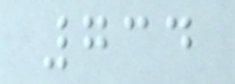734
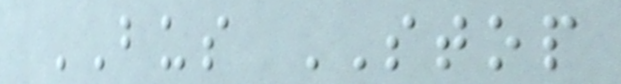BUS STOP
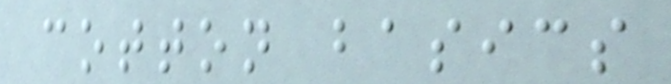cotton basics
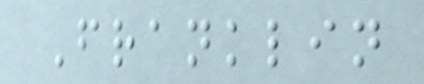Franklin
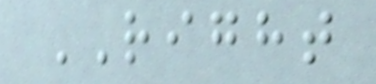RIGHT
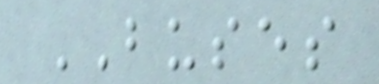BUSES
